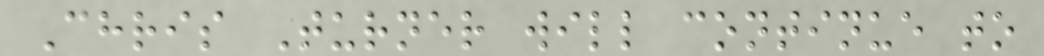Chris Turner will continue to
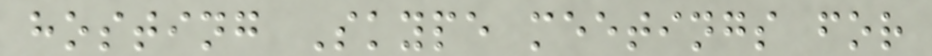hosting Skype meetings for
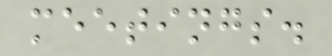meetings.
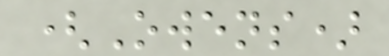(Owens)
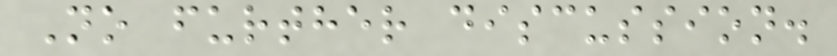No further discussion.
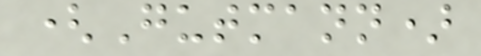(Gutmann)
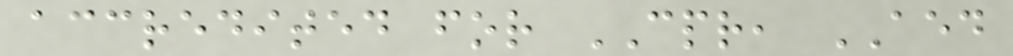accredited for CPR, AED
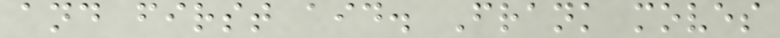and first aid. Frank moves
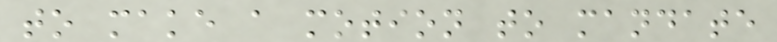to make a motion to mandate
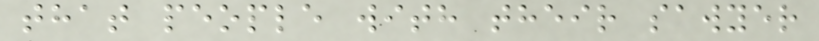that people with their sawyer
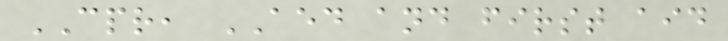CPR, AED and first aid
